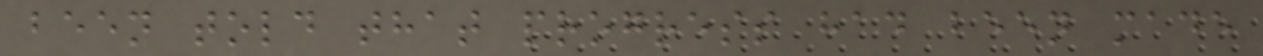been told that progress had been made
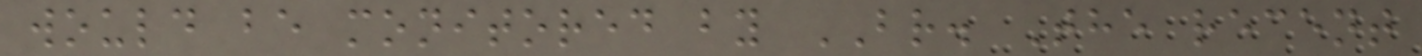would be monitored by BR. The recent
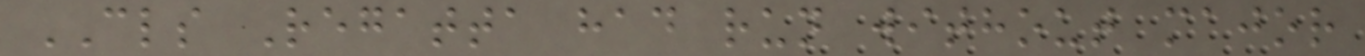CLS Regatta had run without major
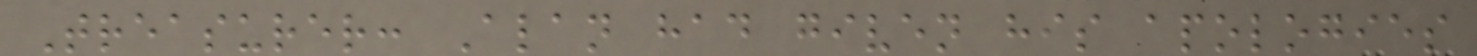Treasurer: Alan had given his apologies
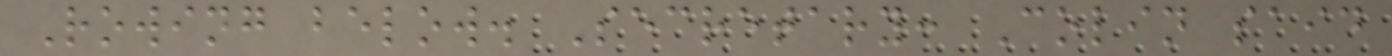Rowing below. Secretary: Colin said
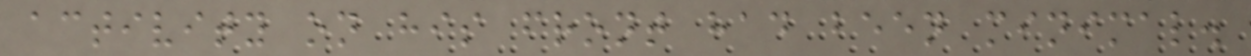activity on his front had been minimal.
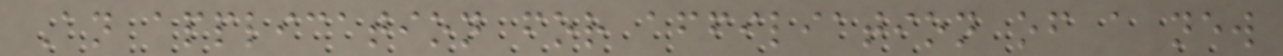An application for affiliation of a new
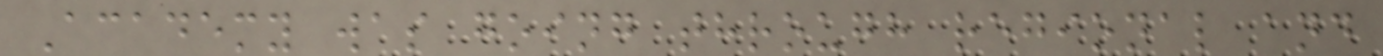Academy was going through regional and
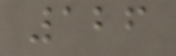126
